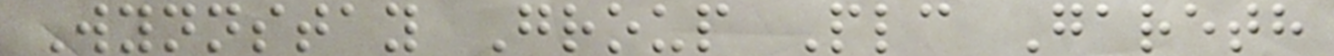Wynnstay Group Plc Gareth
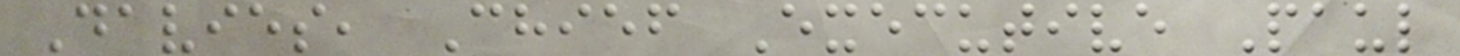Davies, Chief Executive Paul
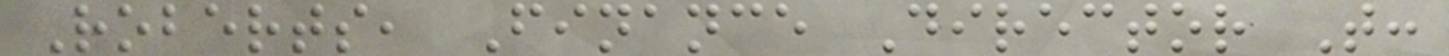Roberts, Finance Director T:
